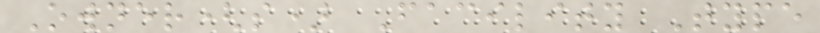Owner(s) Facility Type
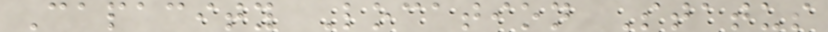Capacity Location Status
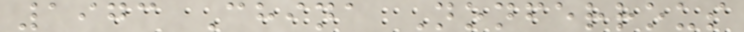1973 China Nonferrous
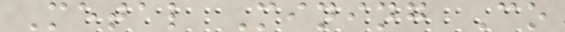Metal Mining Co
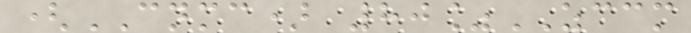(CNMC) 80%ZCCM
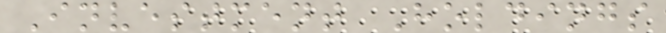Investment Holdings
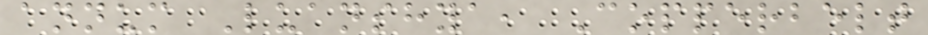annum Luanshya, Copperbelt
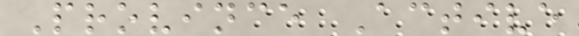Province Active
